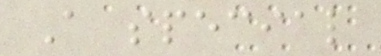A special
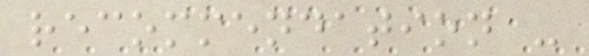recommendation -
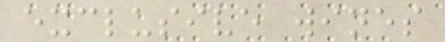exclusive wines
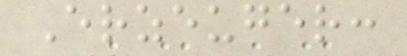Erzeuger:
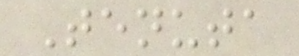Tenuta
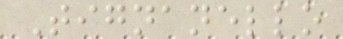Tignanello
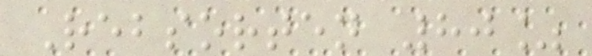Rebsorten 80%
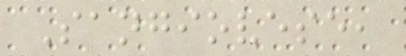Sangiovese,
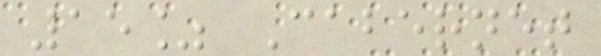15% Cabernet
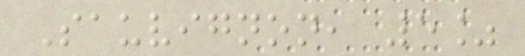Sauvignon, 5%
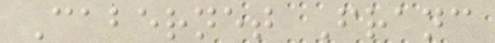Cabernet Franc
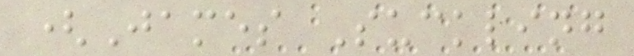(James Suckling
